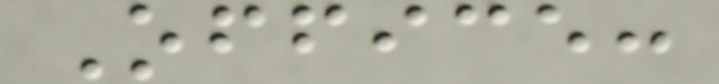Office:
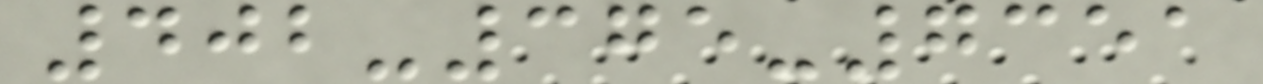402-375-7351
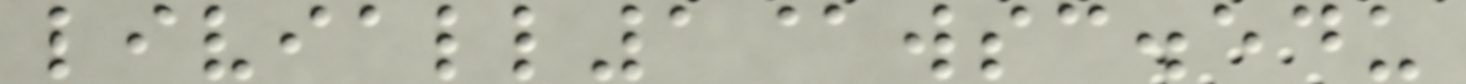liviall1@wsc.edu
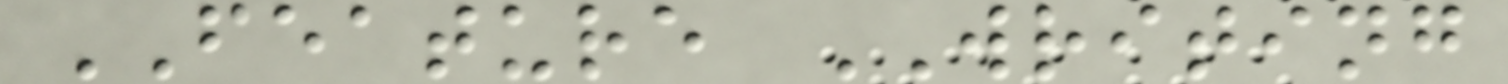FEATURE WRITING
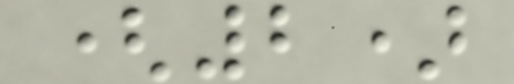(2)
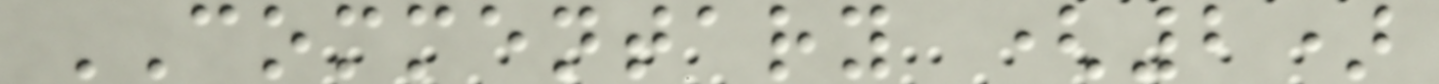COMMENTARY (2)
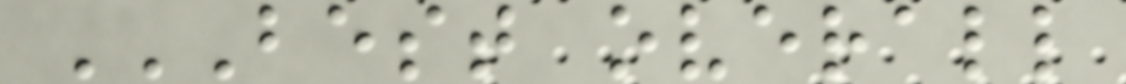BEST OVERALL
